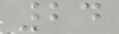24
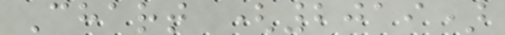Chart (2019)
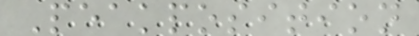Peakposition
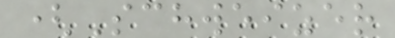(Schweizer
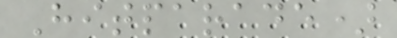Hitparade)
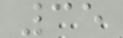35
